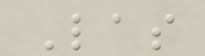Las
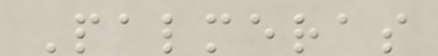Palmeras
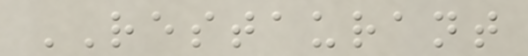RESTAURANT
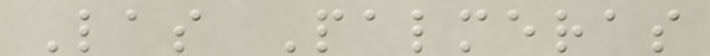Las Palmeras
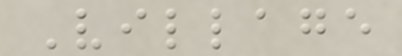Village
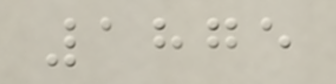1875
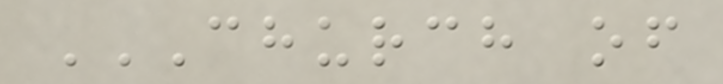CHURCH OF
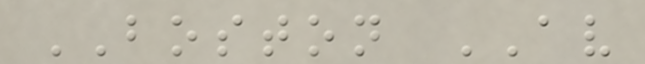BOSTON AV
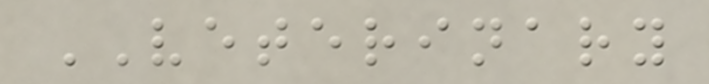VETERINARY
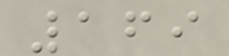169
